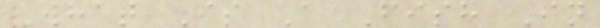What Is A Fish In
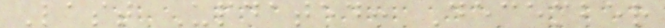Last Updated: December
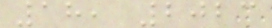18, 2023
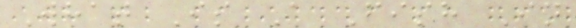What Is A Fish In
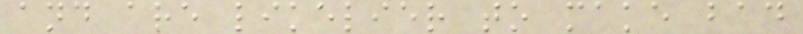and are likelier to make bad
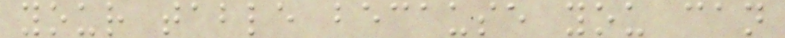your table because you can
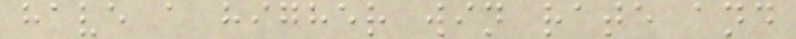have a higher win rate and
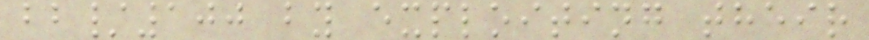bb/100 by exploiting their
